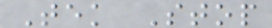Tek Stop
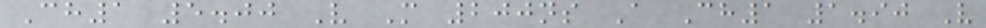Ch1 5.00 V M 200ns A Ch1 1.90 V
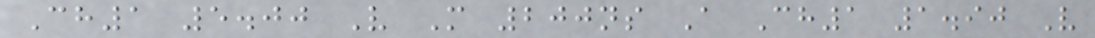Ch1 5.00 V M 200ns A Ch1 1.90 V
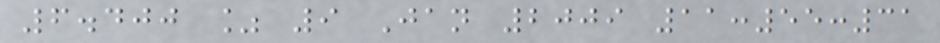6.400 % 9 Jan 2009 11:55:31
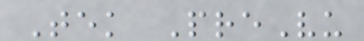Tek PreVu
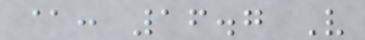@: 16.7 V
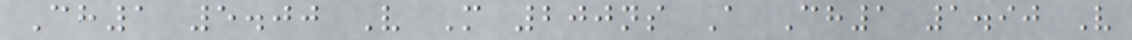Ch1 5.00 V M 200ns A Ch1 1.90 V
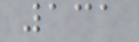131
